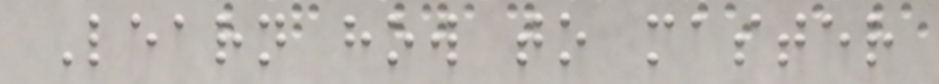Learn how to master
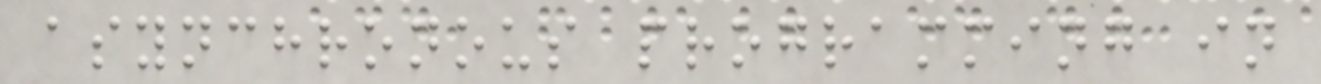asynchronous programming in
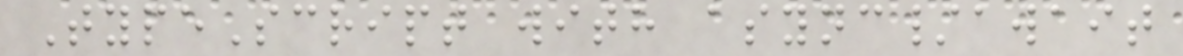TypeScript with async/await
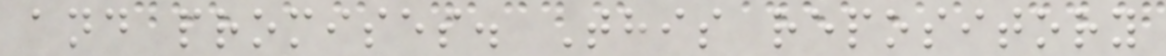and promises. This repository
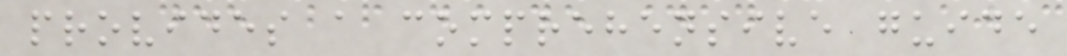provides a comprehensive guide
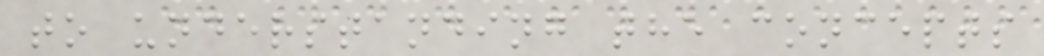to understanding the concepts
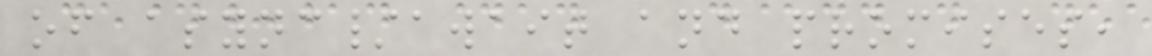of async/await and promises,
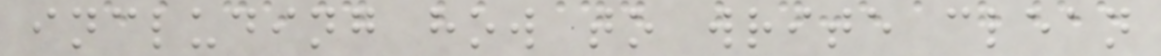including how to write clean
